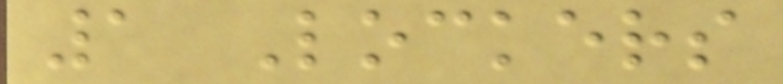1 Lockers
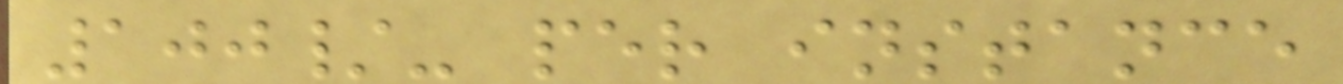100/- per instance
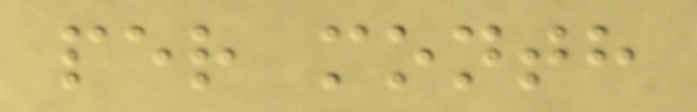per month
